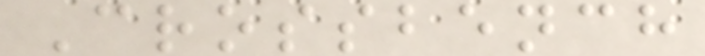Crossbench
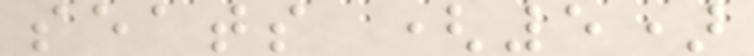seats (5)
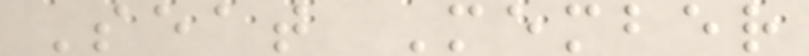Seat Member
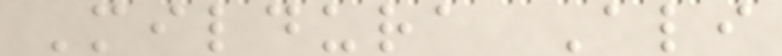Mildura Ali
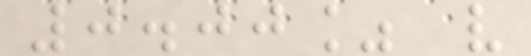0.00% v
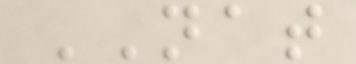NAT
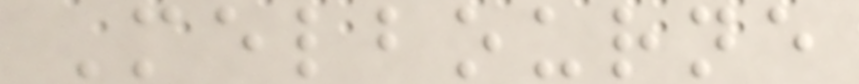Melbourne
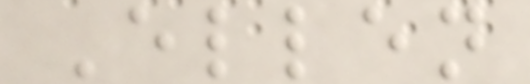Ellen
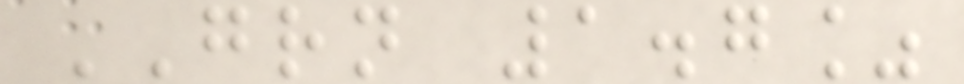GRN 1.7%
